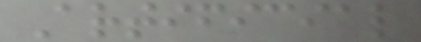Artificial
